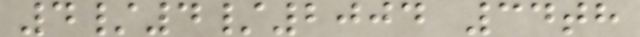4/4/2004 34th
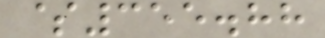$355.88
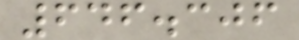646.306
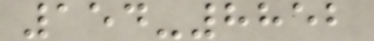154-8852
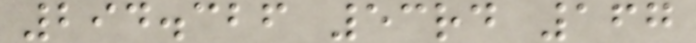294.326 53rd 167
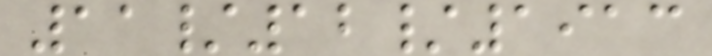11/12/1913
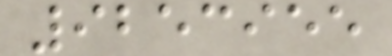9253955
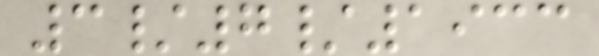3/7/1933
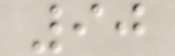90
